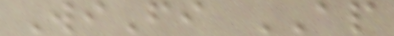WiFi AP
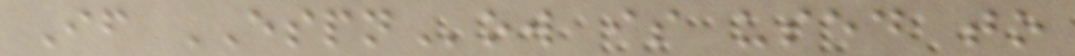If ESPNow is used to
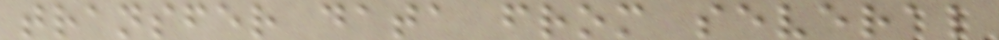transfer data from several
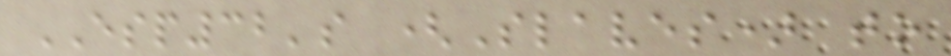ESP32's (Slaves) to
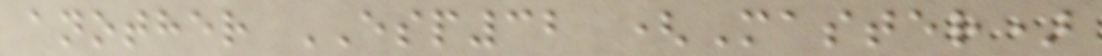another ESP32 (Master)
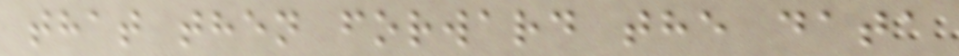that then forward the data
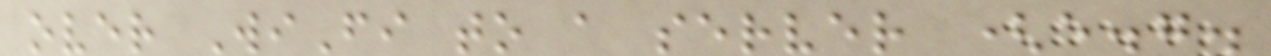over WiFi to a server (e.g.
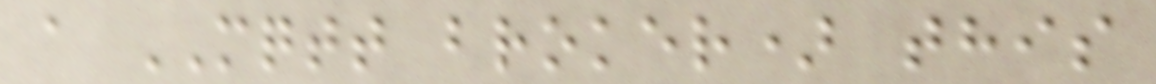a MQTT broker) this
